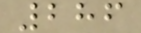286
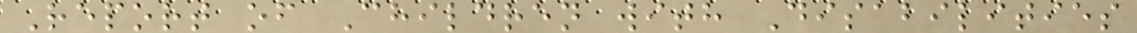Report of Children with Disabilities
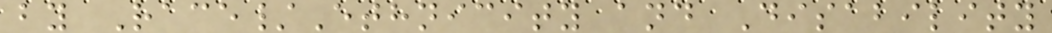by Race/Ethnicity and Disability
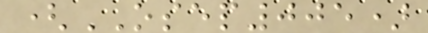(OSEP005)
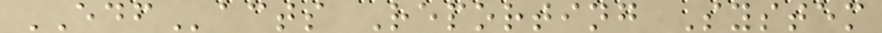EDFacts Reporting System
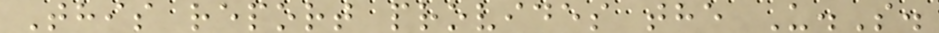This report provides the U.S.
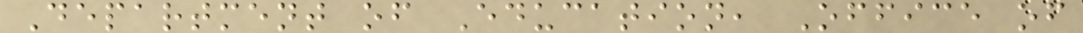Department of Education, Office of
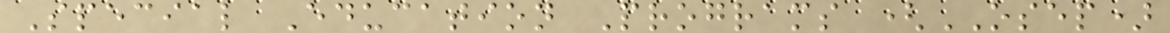Special Education Programs (OSEP)
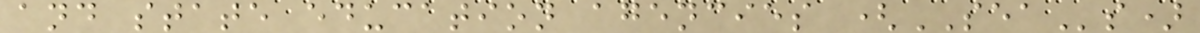and state education agencies (SEAs)
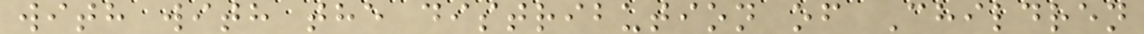with with the distribution of Children
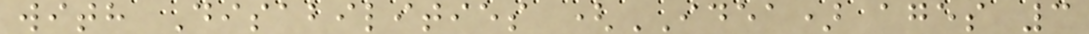with Disabilities (IDEA) ages 3
